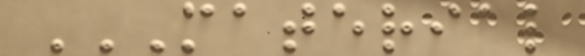MATERIAL
